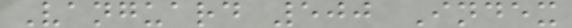Vanguard 500 Index
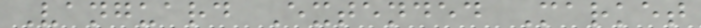Vanguard Extended Market
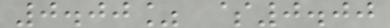0.00% $0.00
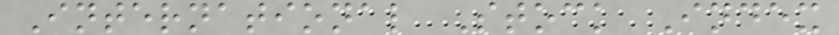International Stock Index
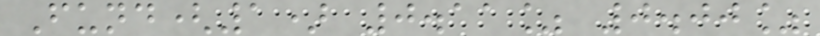Fund(1) 0.11% 0.00%
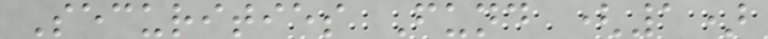Securities Fund (1)
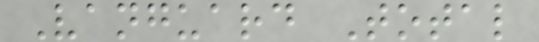Vanguard Total
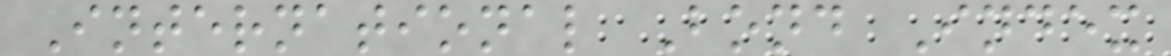International Bond Index
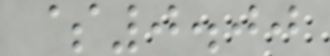$0.00
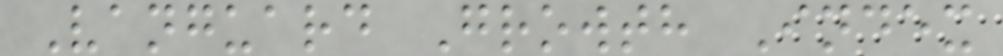Vanguard Growth Index
